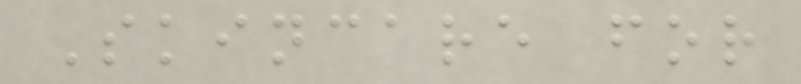Skincare for
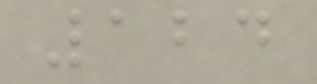124
